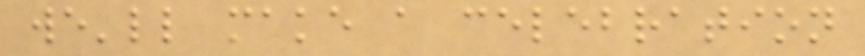we'll make a celebration
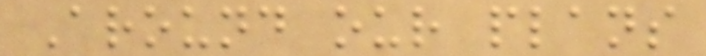Around our plans
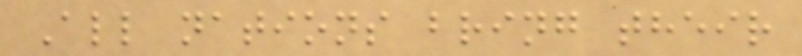All nations bring their
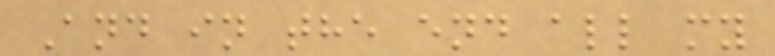And in the end all my
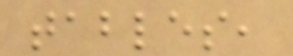tables,
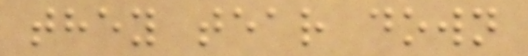they tear down
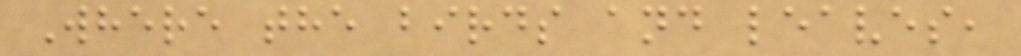Where the birds and leaves,
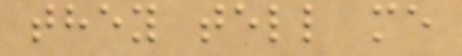they tell me
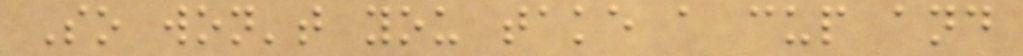So won't you take a cup and
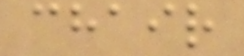chair
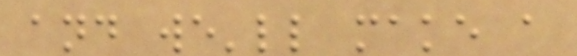and we'll make a
